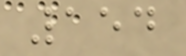154
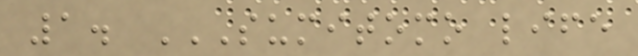1. SUMITOMO LIFE
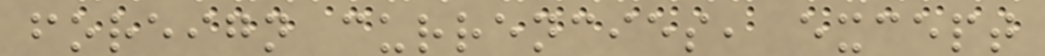foreign currencies, except
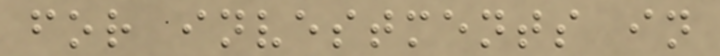for investments in
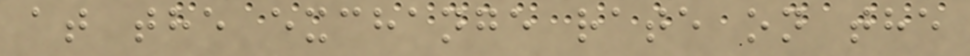at the exchange rate on the
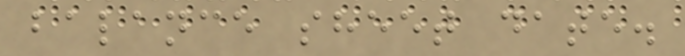balance sheet date.
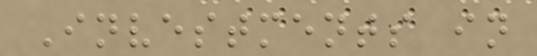Investments in
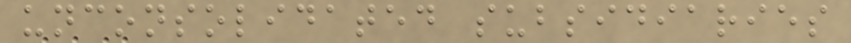unconsolidated subsidiaries
